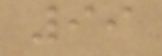99
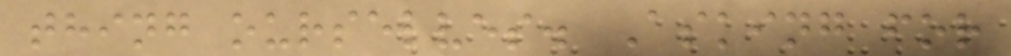thing ourselves. Asking for
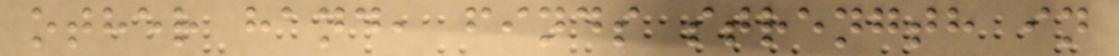other hand, finds strength in
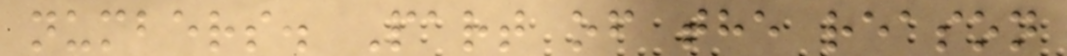numbers. Part of the reason
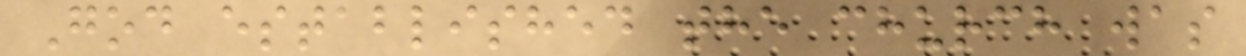God established the church was
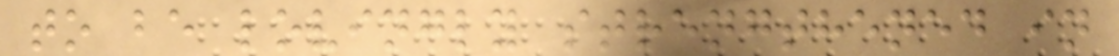to be lovingly strengthened in
